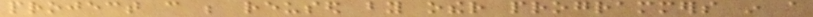project can be reused by other programmers in a
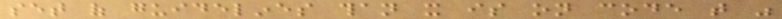set of guidelines than it is on code that was
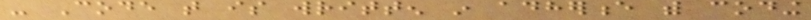- Code that is written in adherence with coding
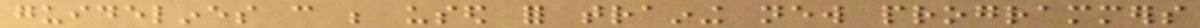guidelines can be used for training new programmers
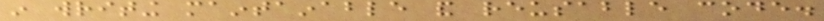in writing maintainable and reusable code.
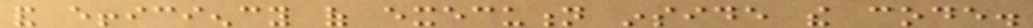and efficiency of execution inside the code.
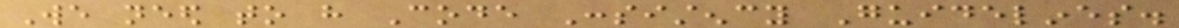We need to have Code Consistency Guidelines.
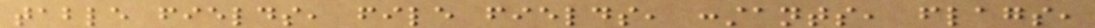table fields, file fields, constants, flags,
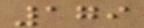179
